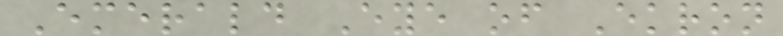Emerald Eye of Ekron
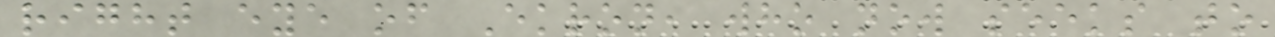right eye of Ekron, who now seeks to
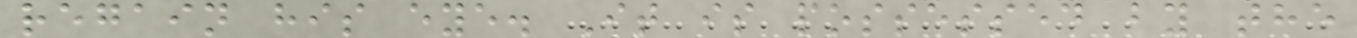regain his eye. It is possessed by the
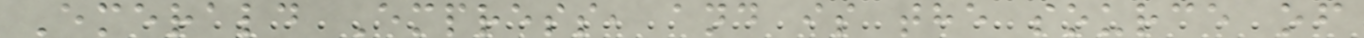Emerald Empress, and is the source of
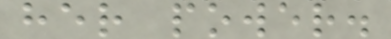her power.
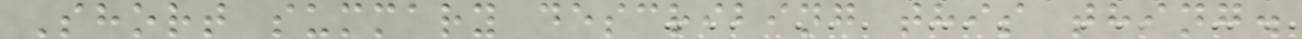Short summary describing this thing.
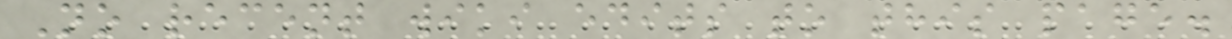No recent wiki edits to this page.
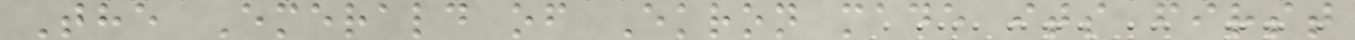The Emerald of Ekron made its first
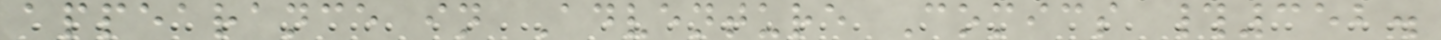appearance in Adventure Comics #352.
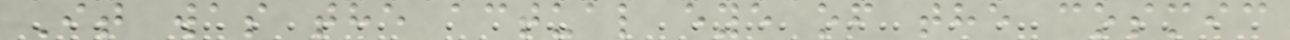It was the actual eye of the cosmic
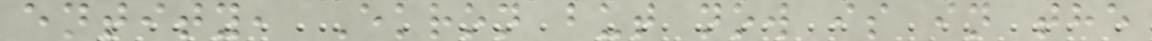entity, Ekron but now is in the
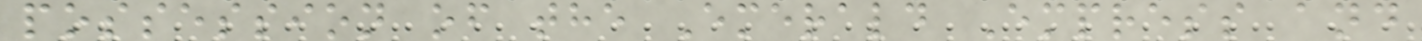possession of the Emerald Empress and
